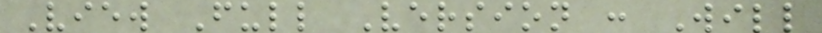View Full Version : Will
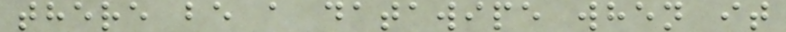there be a datawipe when it
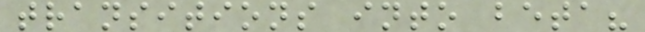transitions into beta?
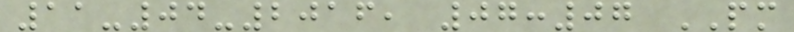11-04-2016, 07:07 PM
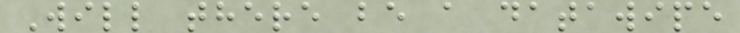Will there be a datawipe
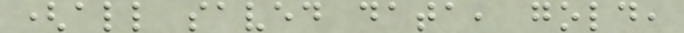(all saved data, gold,
